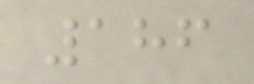186
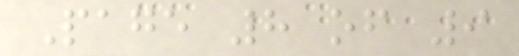Page 8 of 9
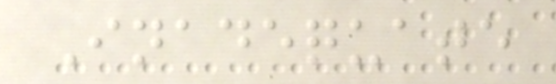Inadequate
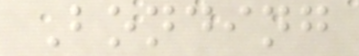Bonding
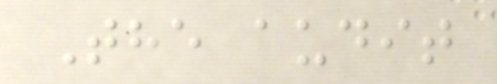The audit
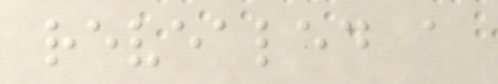revealed a
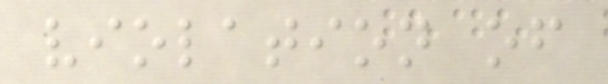violation of
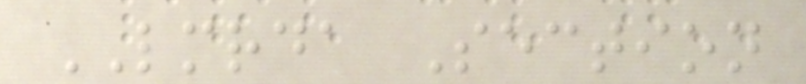LMRDA Section
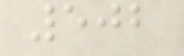502
